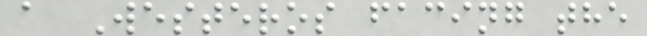a Westeros facing the
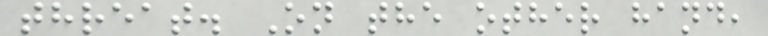threat. On the other hand,
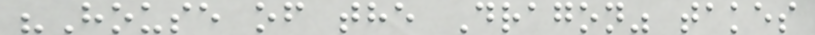"House of the Dragon" takes
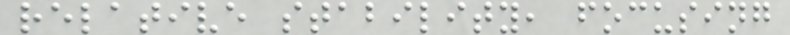relative stability, focusing
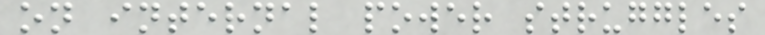on internal power struggles
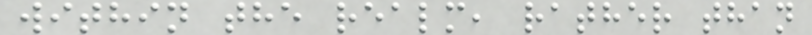within the realm, rather than
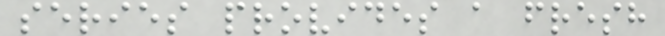series provides a fresh
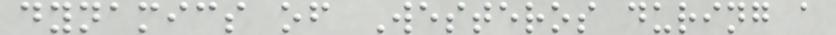dynamics of Westeros during a
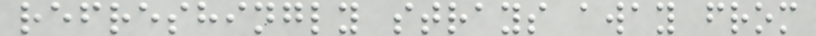refreshingly strays away from
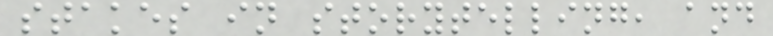stakes in storytelling, and
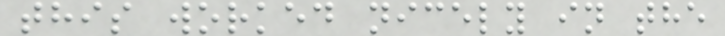this worked nicely in the
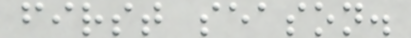first season.
